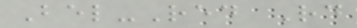Bel-Red Rd
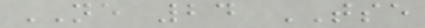NE 24 TSE
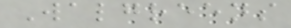Walgreens
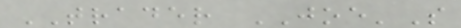TRADER JOE'S
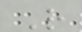R
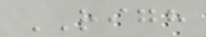RIGH
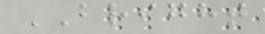BRIGHT
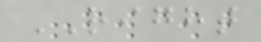RIGHT
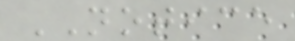NOTICE
